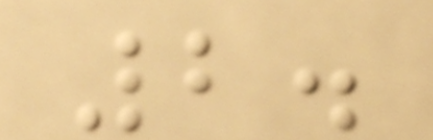2.
